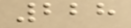228
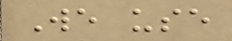We use
